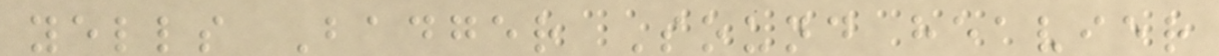yells Badger Sound heavier
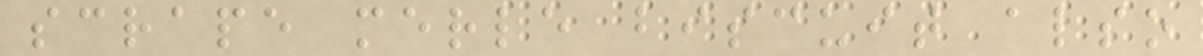scrape merle biscuit also
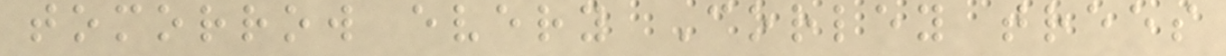tomorrow every Corley trees
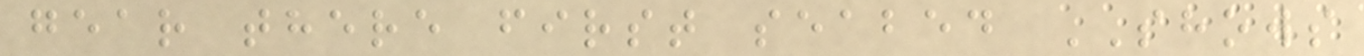gear there first seabed SHOWS
